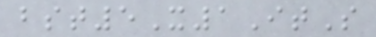bst5X1ItS
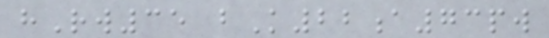hRw35 bK22a73pw
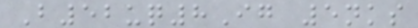B52uq8Ig 5nks
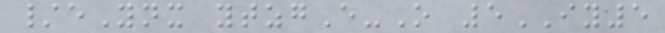/eYnx ytzgE-O 5IY5
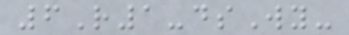6R1-dsWy-
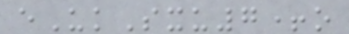eUkSxu7+o
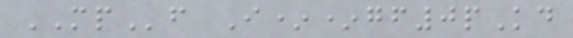MPf I**gf0pKd
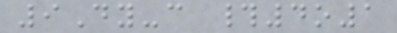9Dy-c #4o1
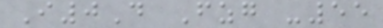I0D Fzg -55
